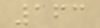163
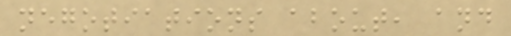negotiations about, and
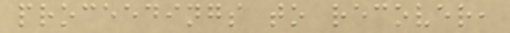proceedings to recover,
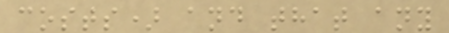costs) and that any
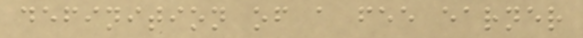definition of a fee earner
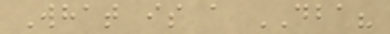What is a DBA?
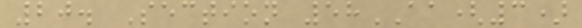20. Section 58AA(3)
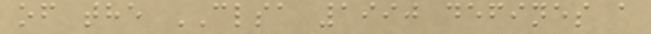of the CLSA 1990 defines a
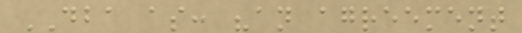DBA as: "an agreement
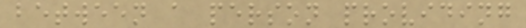between a person providing
